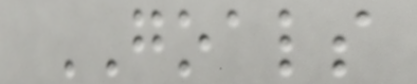GOALS
